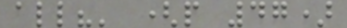all?' (p 47)
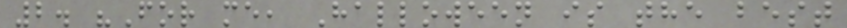2. "For me, Halloween is the best
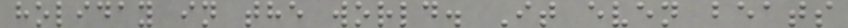holiday in the world. It even beats
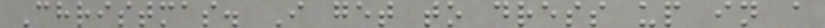Christmas. I get to dress up in a
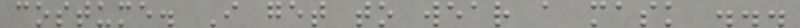costume. I get to wear a mask ...
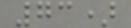73)
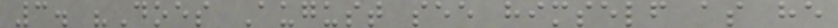3. "Does August see himself as he
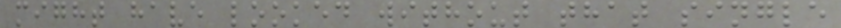might have looked without that single
